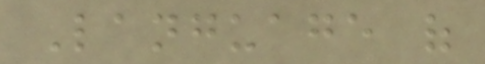Language of
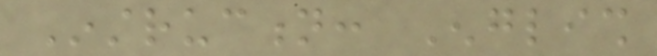Instruction: English
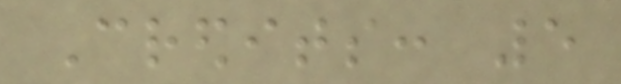Credits: 5
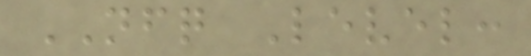NFQ Level:
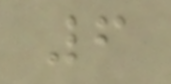6
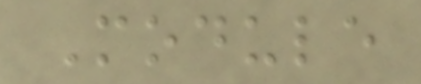Module
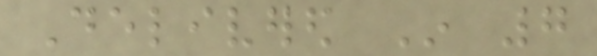Delivered In 7
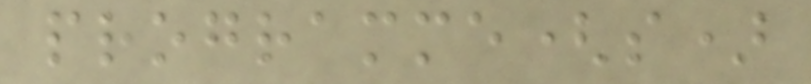programme(s)
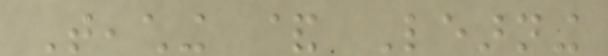Teaching & Learning
